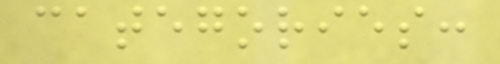categories:
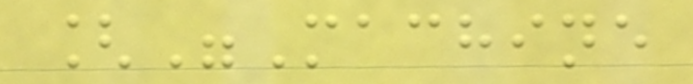["Machine
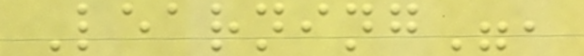Learning",
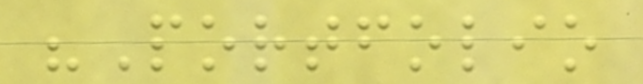"Portfolio
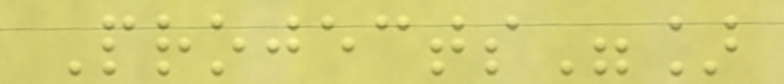Projects"]
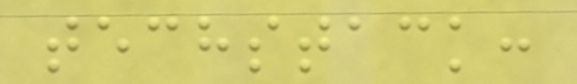techstack:
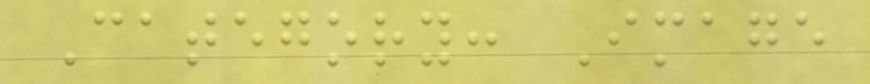Category: Image
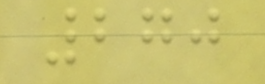270
